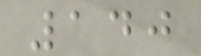140
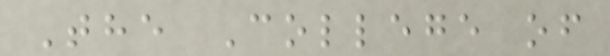The College of
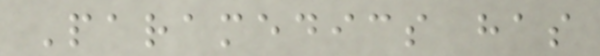Paramedics has
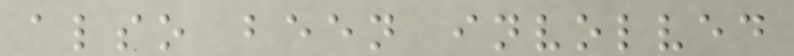also been involved
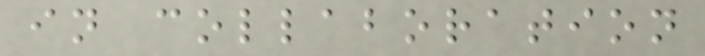in collaboration
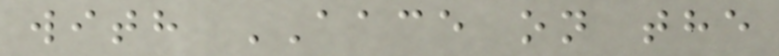with AACE on the
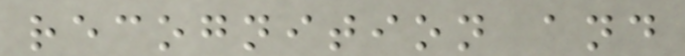recognition and
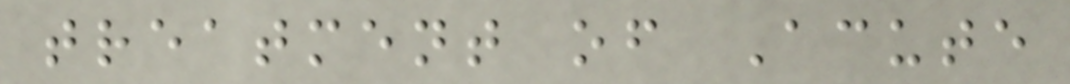treatment of Acute
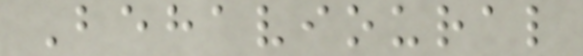Behavioural
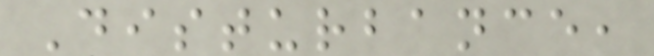Disturbance,
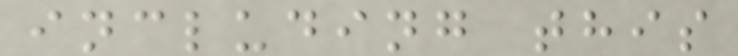including this
